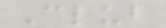Club
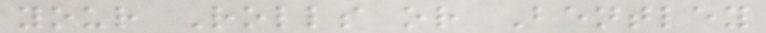your Rolls or Bentley
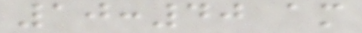10:40 am
